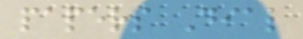papers Dial
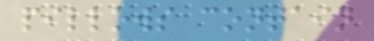pillows contain
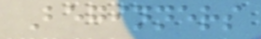Beginners
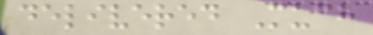delivered Much
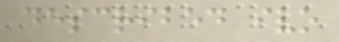described ivo
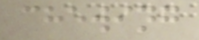chewing
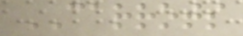CARROTS
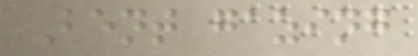Bent gazing
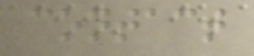contact
